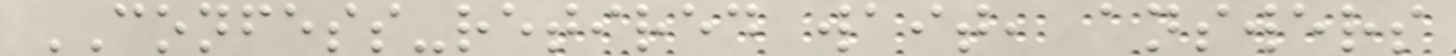CONFESS-retired wait, answers
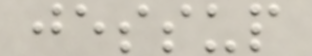jessup
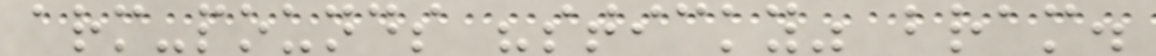arm-pounds "sticky" bram.
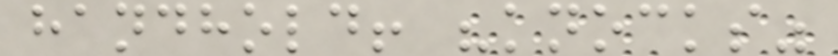handhold! "knocks"
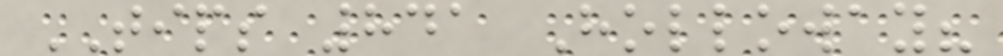TIPS 841 Holloway?
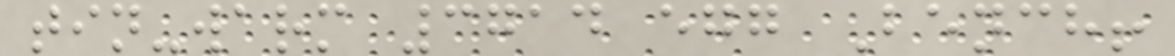tin-warm 3714 egg Bench!
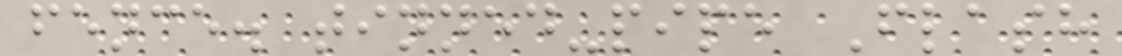fence. tinned-pipe Flash
